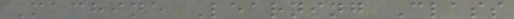Machine Learning Class
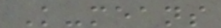K-means
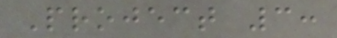Project 3:
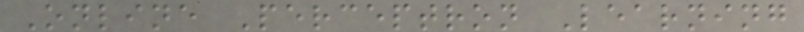Online Perceptron Learning
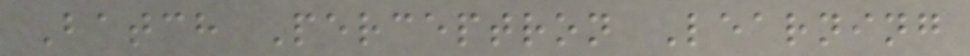Batch Perceptron Learning
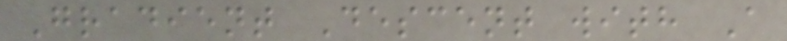Gradient Descent with A
